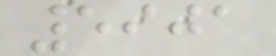5901
